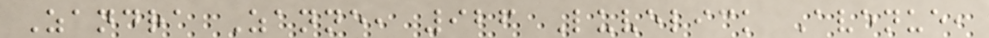Zandra Zanne, 926 Luvelick Avenue,
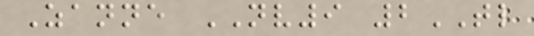Zanne NV9 2TL
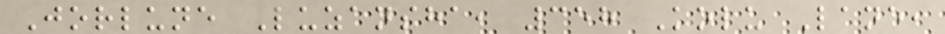Jorlune Luzansha, 358 Kolu Lane,
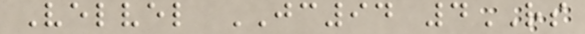Velvel JC94 4RS
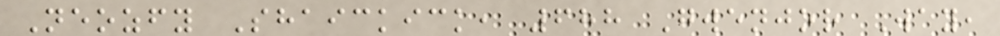Neozfy Shaickick, 688 Gwenjor Way,
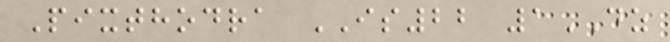Pixthodra IS22 1DZ
